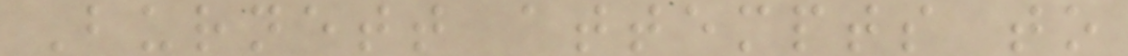Burnett attempts to
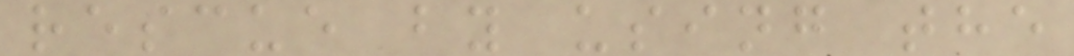rescue by using the
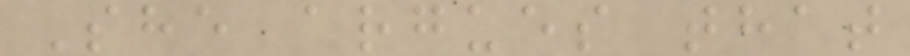She argues that
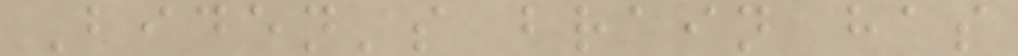Biden's brain has
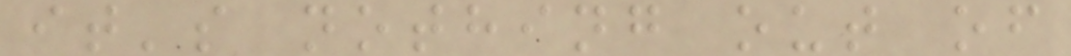it's nothing out of
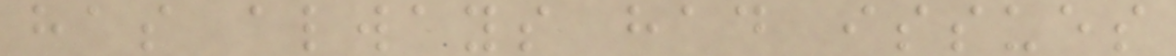has always had issues
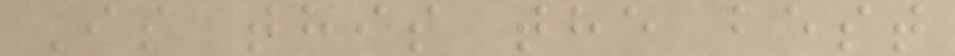Is this the best
